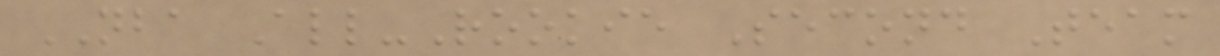NBA All-Rookie Second Team
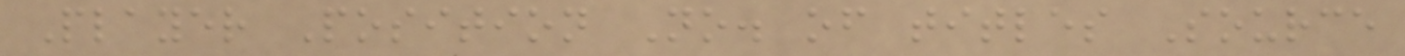Player Position No. of titles Source
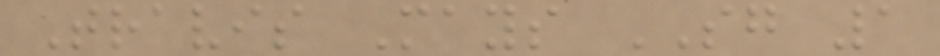Travis Mays SG 1
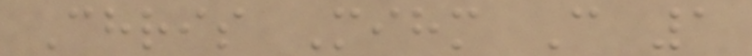Chris Mihm C 1
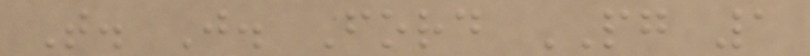T. J. Ford PG 1
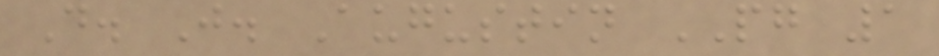D. J. Augustin PG 1
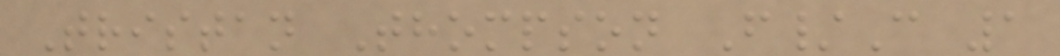Tristan Thompson F/C 1
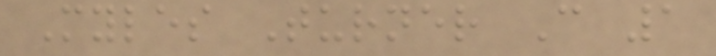Myles Turner C 1
